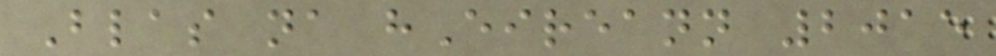Blas na hEireann 2015
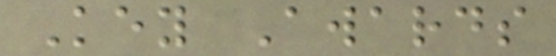Key Awards
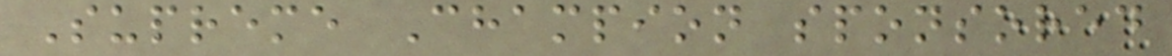Supreme Champion sponsored
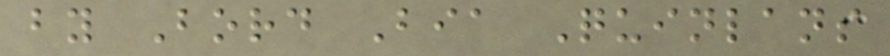by Bord Bia Quinlans
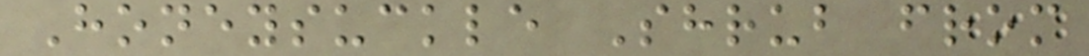Honeysuckle Shrub from
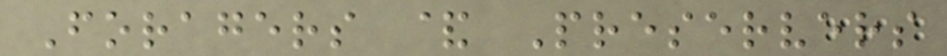Foragers & Preservers
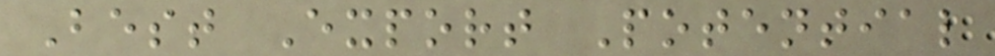Best Export Potential
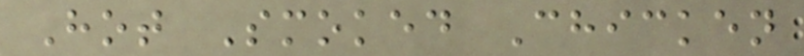Hot Smoked Chicken
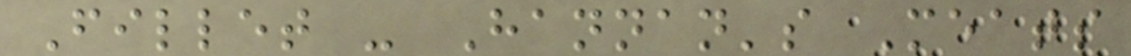Fillet - Hannan's Meats
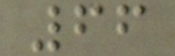66
